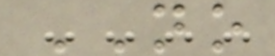NO
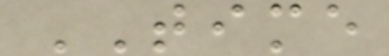TIME
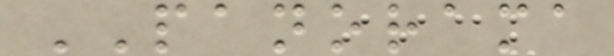PANORAMA
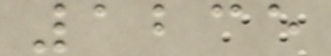1235
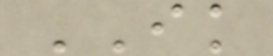IK
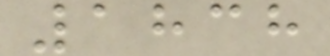1838
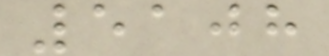5108
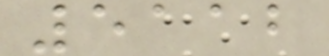5112
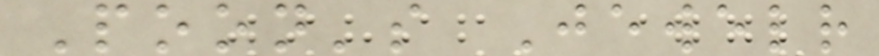Poon's Jewelr
